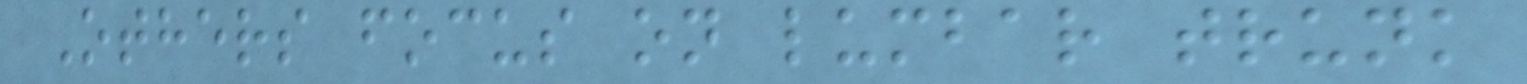Others focus on lumbar trunk
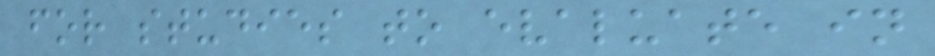for studies to evaluate in
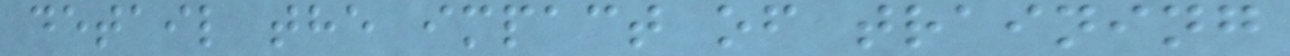detail the impact of training
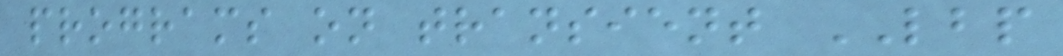programs on transient LBP
